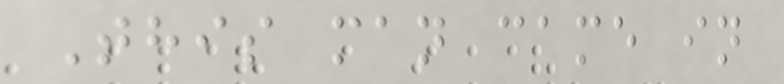This man came in
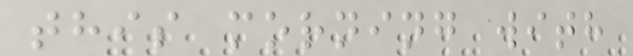this morning with
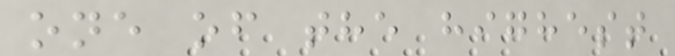one of the highest
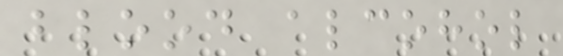blood alcohol
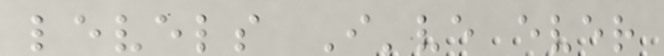levels I've ever
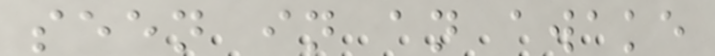seen in an awake
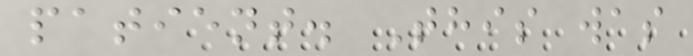patient. This was
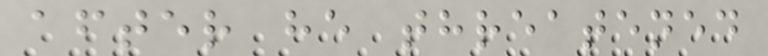after he threatened
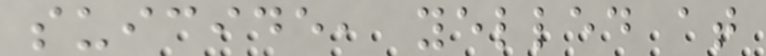suicide, yelled at
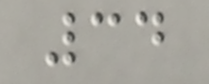34
